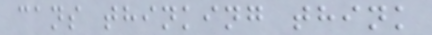cans thinking think
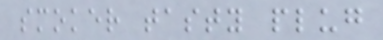smoker tasty plug
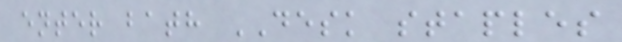enter bath DESK staples
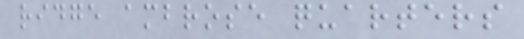ridge ambrose quarters
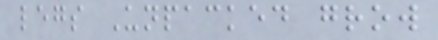legs Unpacked grow
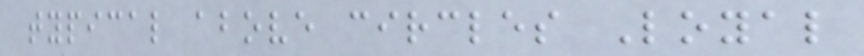typical above circles Loyal
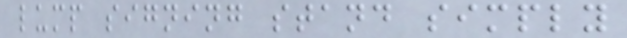lump signing stand simply
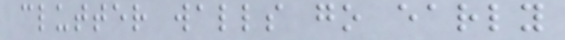clutter walls go early
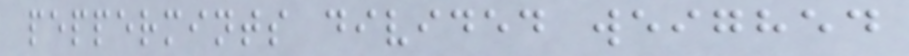peppermints divided weighed
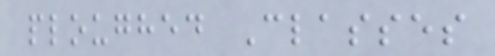ploughed Classes
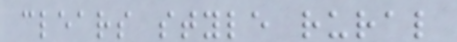clears style rural
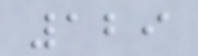129
